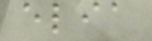elia
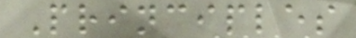Principles
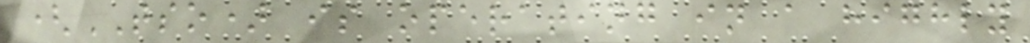(TSO) is operating in a highly
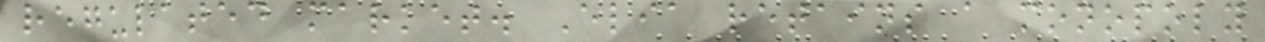regulated market. Elia retains a monopoly
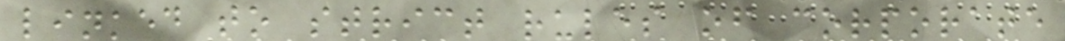linked to strict rules of corporate
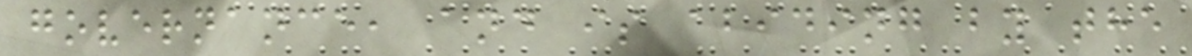governance, and is abiding by the
